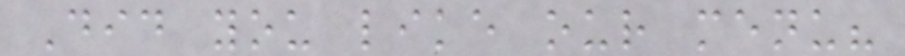Did you like our menu?
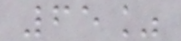65%
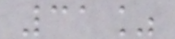31%
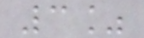3%
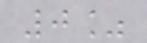0%
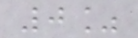0%
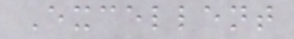Excellent
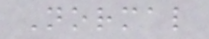Normal
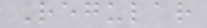Regular
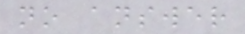no answer
